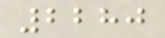2280
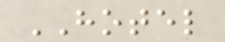HOTEL
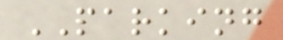PARKING
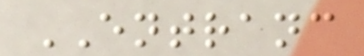ENTRANC
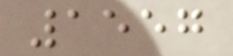1557
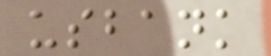usbank
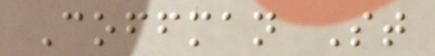Coffman St
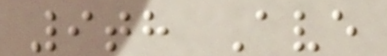9th Ave
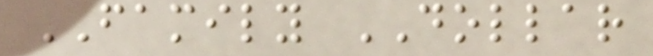FAMILY DOLLAR
